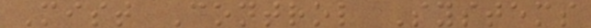Mist Control Systems
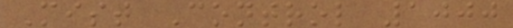Mist Control 1000
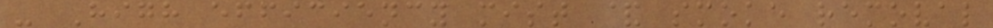- High efficiency mist & smoke removal
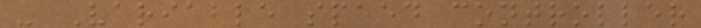- Variable speed controller
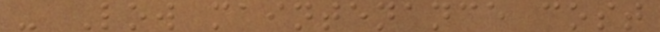- Low maintenance cost
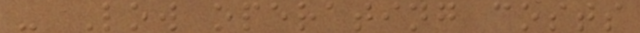- Low operating costs
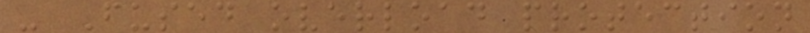- Fused overload protection
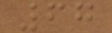67
